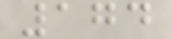174
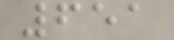651
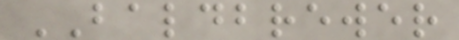BALDBREWER
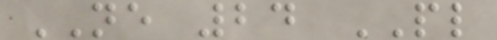NE 24 PL
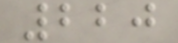220
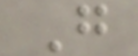G
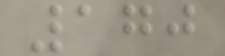170
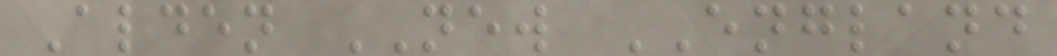Alden NEW ENGLAND
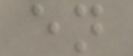en
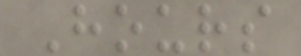Hours
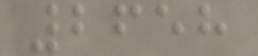2658
